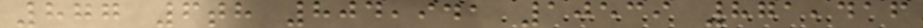877 6th 804,941 10539 871,416
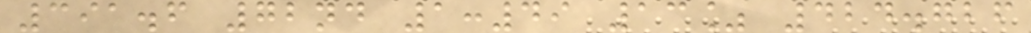391.6 72nd 1:49 13% 424.726
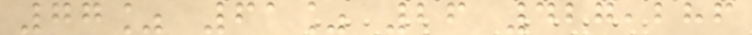77% 61% 26 427,286
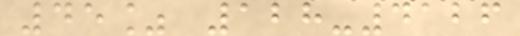45% 128-4126
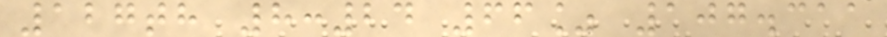127th 8:24 66% 107.311
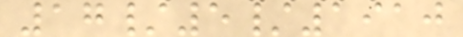17/5/1910
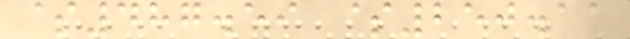$487.59 $250.11
